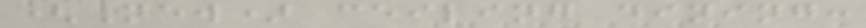(New) ceiling dining:
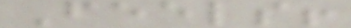Feels!
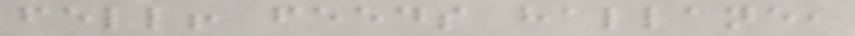fell! feeds hallane,
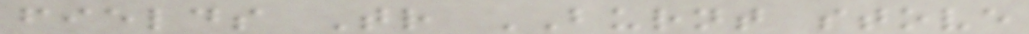fields Tr BURNT stove
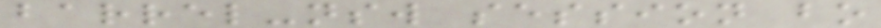barrel-nsw session bo
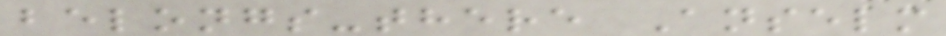belongs-there Anselm
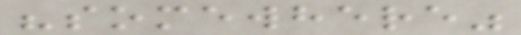"somewhere"
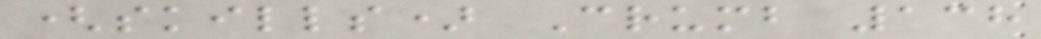(skills) Crumb 138
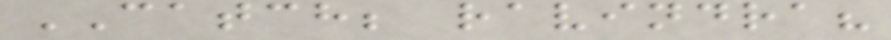CATCH; ravindra?
